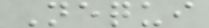Nequi
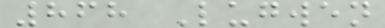868 Lugwen
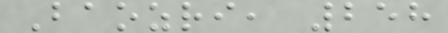Baozri, 258
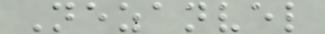Nezanvel
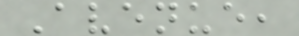Avenue,
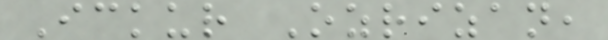Ickur Ozrizan,
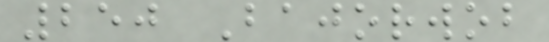250 Bajorwob
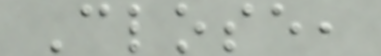Close,
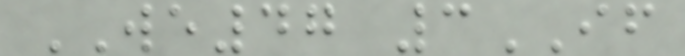WE47 3IF
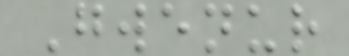Gwenur
